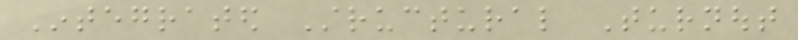Integrated Structural Turnout
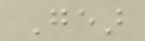Gear
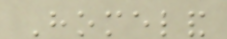Homeland
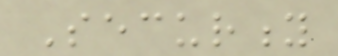Security
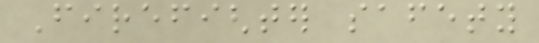Firefighter safety
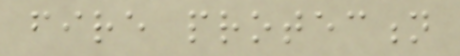fire protection
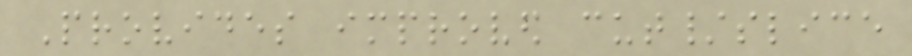Provides improved cut/slice
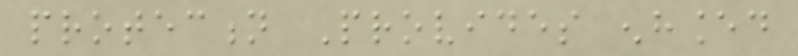protection Provides enhanced
